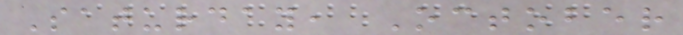Saturday, October
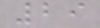29
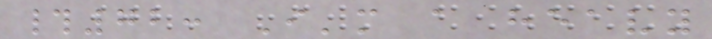#72: I'm a heavy
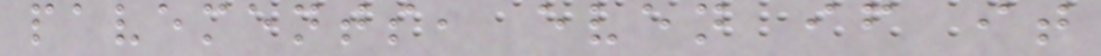pavements, even if it
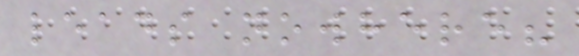leads nowhere?
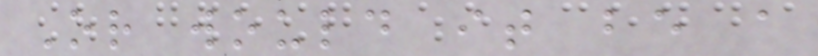Or would it be a
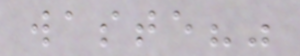waste?"
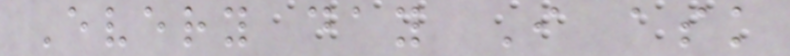Every day I ask
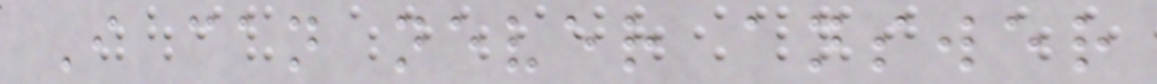I can never answer
